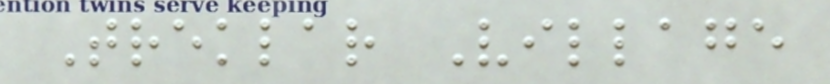Treklar Village
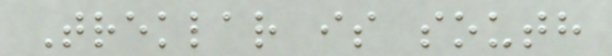Treklar is south
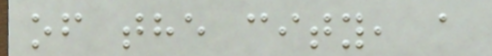of the city, a
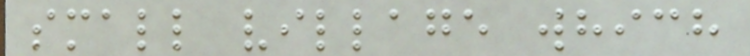small village which
